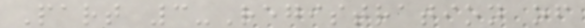Part 3-Registration of
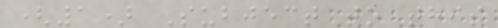(1) Subject to this
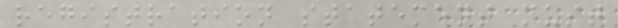registration statement must
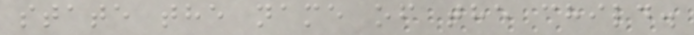state the name of the child.
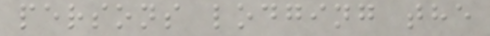persons lodging the
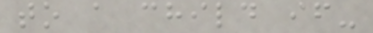to a child if-
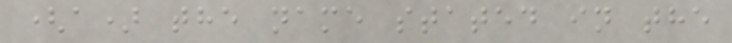(a) the name stated in the
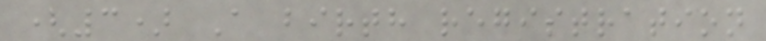(3) A birth registration
